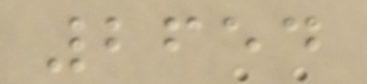2654
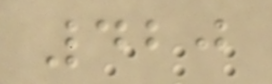420
